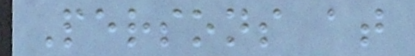Persons at
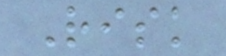Risk
